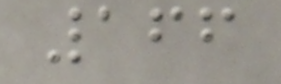166
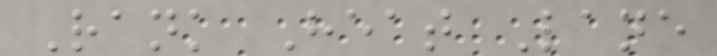Rank Heat Lane
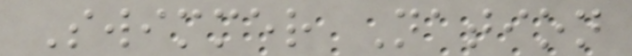Swimmer Nation
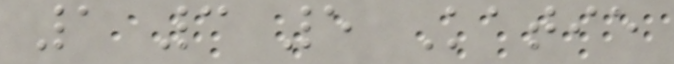1 3 5 Katie
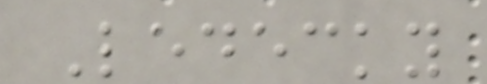Ledecky
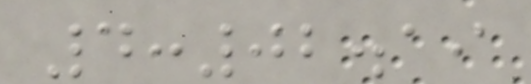4:02.19
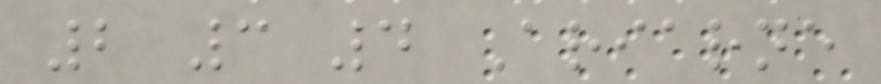2 3 4 Ariarne
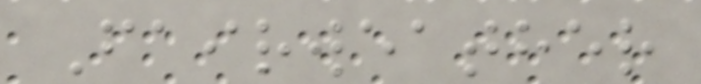Fairweather
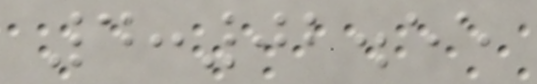4:02.55
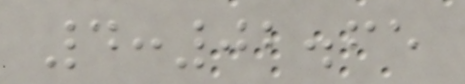4:02.65
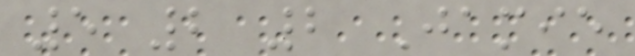5 2 2 Jamie
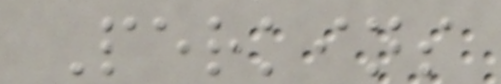Perkins
